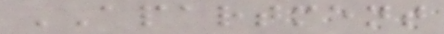APARTMENT
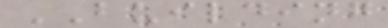BUILDING
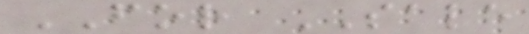FOR SALE
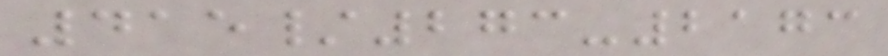415/273-2173
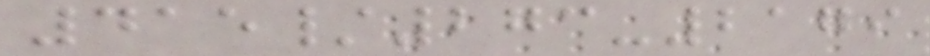415/273-2179
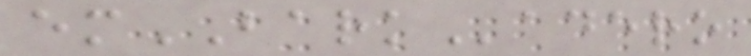emBARKadero
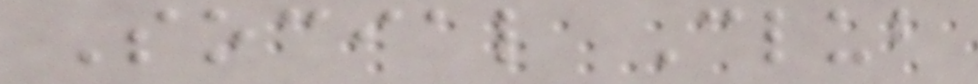Social Club
